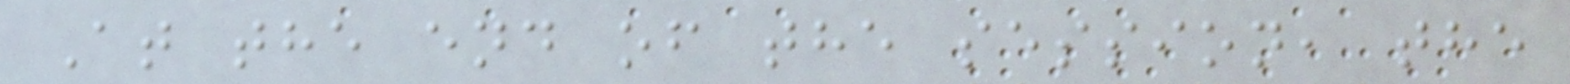At the end of the session, the
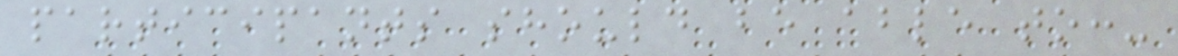participants should be able to:-
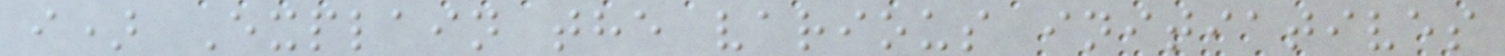i) Explain the various initiatives
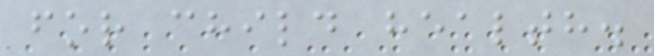for child health.
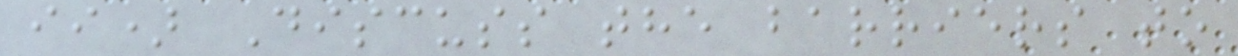ii) Discuss the barriers to
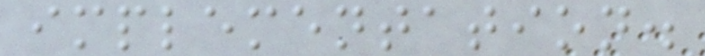implementation.
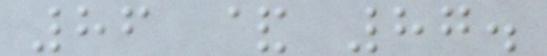86 & 87.
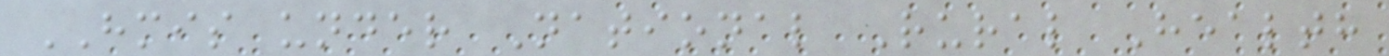HMIS under National Rural Health
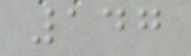147
